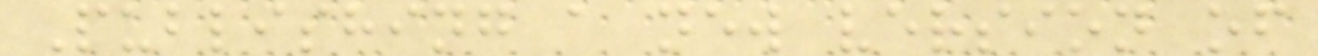Publishing a new version of
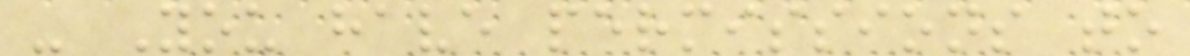- You have permissions to
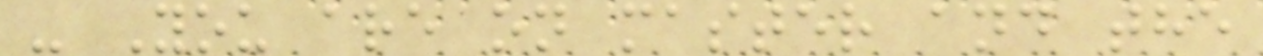- You are on master and the
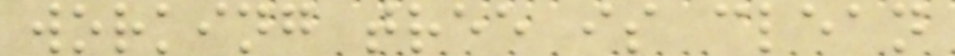working tree is clean
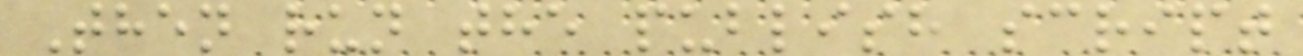Then run the publish script
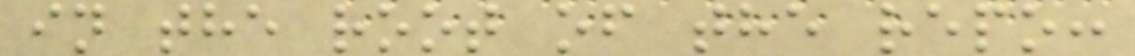in the root of the repo:
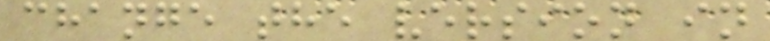change the version in
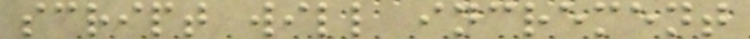script will increment
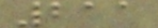211
